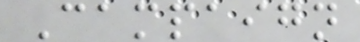Campaign
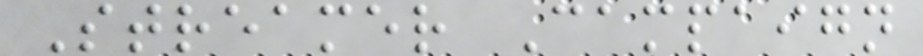Streamer Campaign
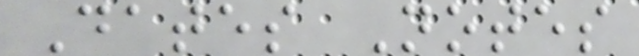Dates Notes
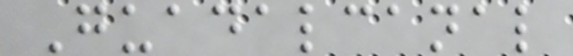Guadalcanal
